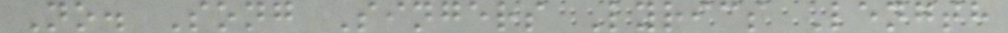No. Song Singers Lyrics Length
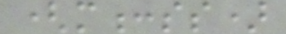(m:ss)
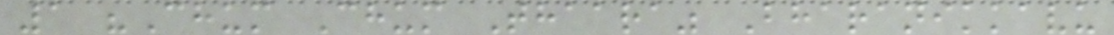1 "Chum Chum Thaara" Bharanikkavu
